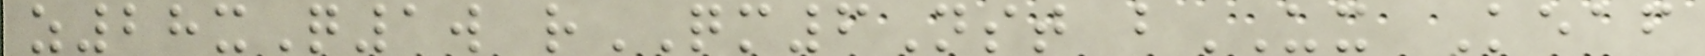z28xQ1w rQM6Nst bUX Keaf
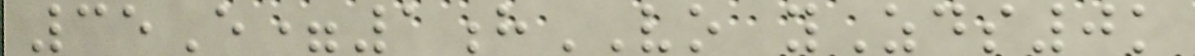35E=1hVO yZds0k
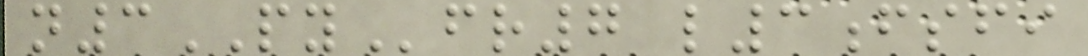n3PYfr7 l3fsfi
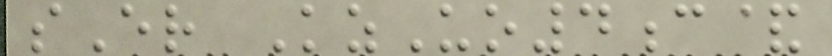sEr KzUo4c&
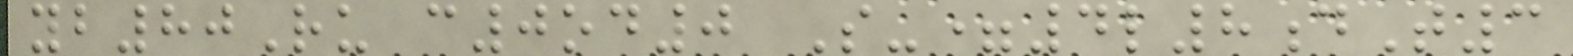yb80Ru c0od0 S-=4l8dT3
